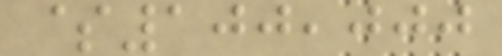$100,000
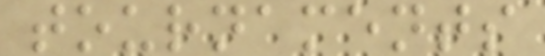tournaments
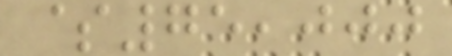$75,000
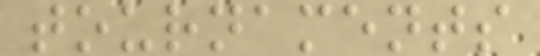tournaments
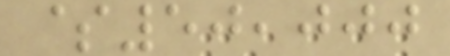$50,000
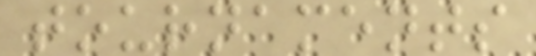tournaments
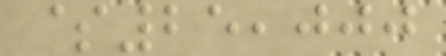$25,000
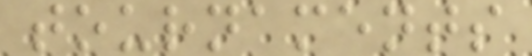tournaments
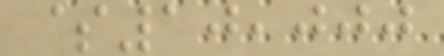$10,000
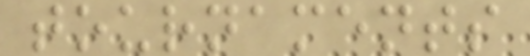tournaments
